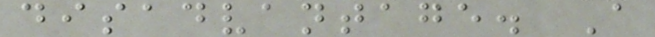disadvantage. A
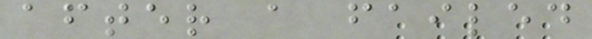after a failed
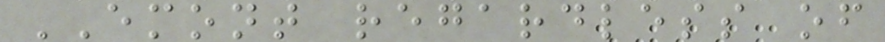EMONT regardless of
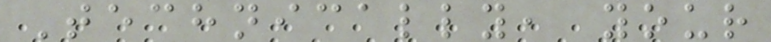Technically, your
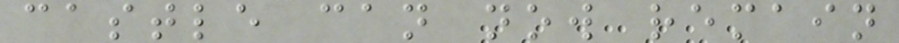castle can now remain
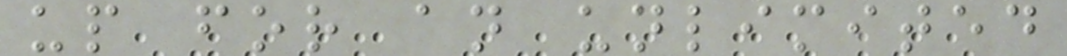up for an unlimited
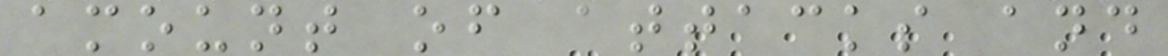amount of attacks and
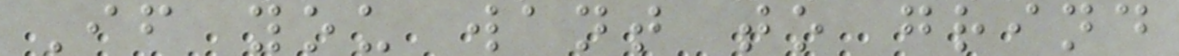If you want to grind
